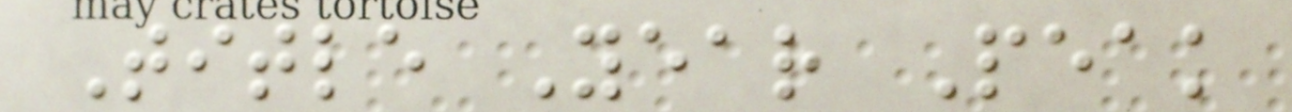Title Year Peak
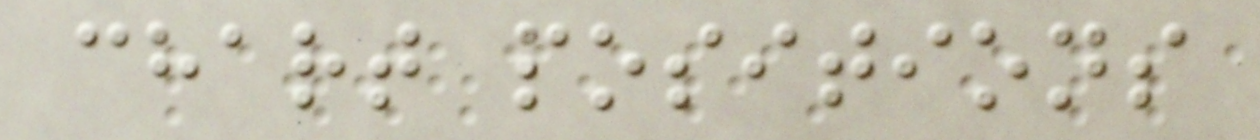chart positions
